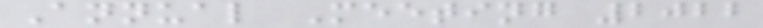Annual Meeting 2022
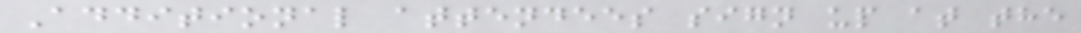Additional attendees sign up at the
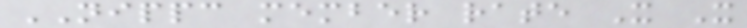NIPPC member rate X X
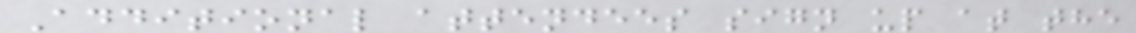Additional attendees sign up at the
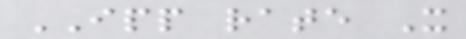IPP rate X
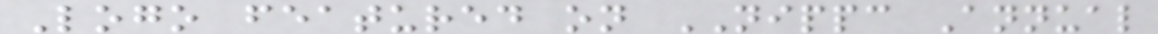Logo featured on NIPPC Annual
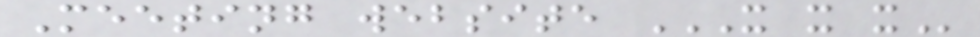Meeting website X X X
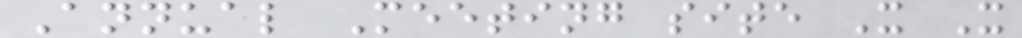Annual Meeting site X X
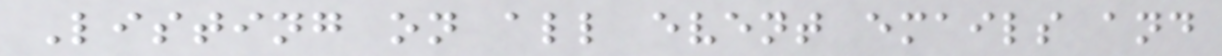Listing on all event emails and
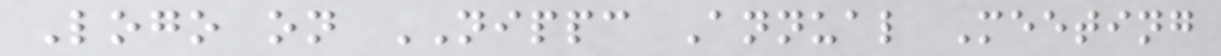Logo on NIPPC Annual Meeting
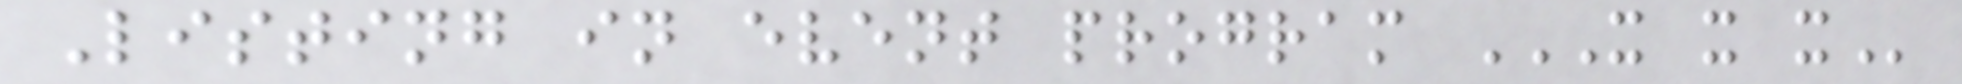Listing in event program X X X
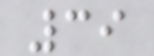39
